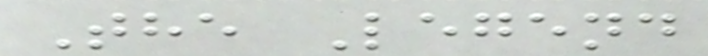The Legend
